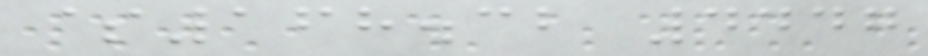$168.32 4447
